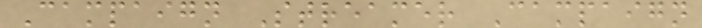Campaign Streamer Campaign
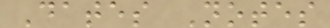Dates Notes
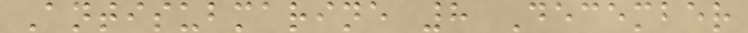Antisubmarine 8 December
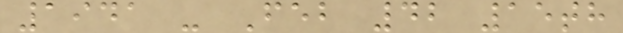1941 - Feb 42 15th
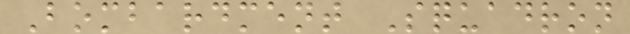Bombardment Squadron
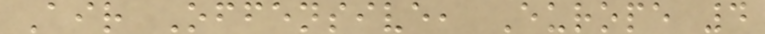Air Offensive, Europe 4
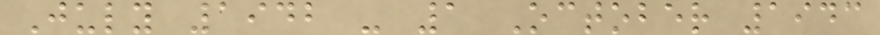July 1942 - 1 October 1943
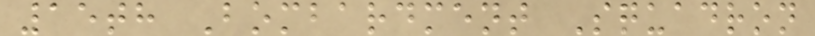15th Bombardment Squadron
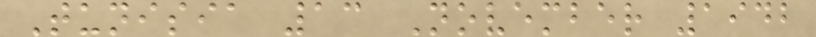Tunisia 13 November 1942
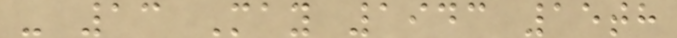- 13 May 1943 15th
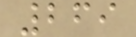269
